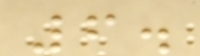6.
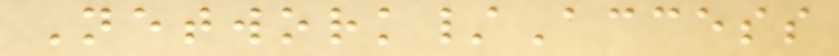Network/Access
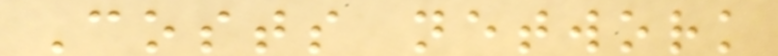Costs network
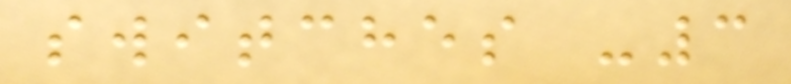switches -3
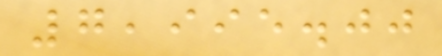7,995.00
